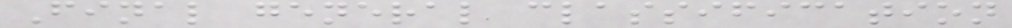Final general classification
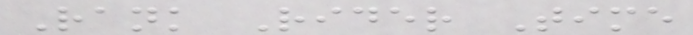Rank Rider Time
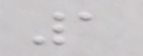1
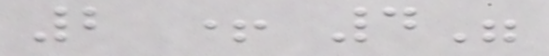2 + 4"
